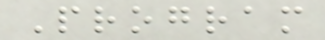Program
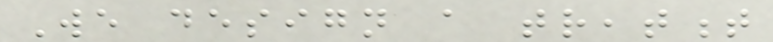We design a treatment
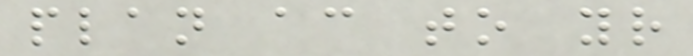plan according to your
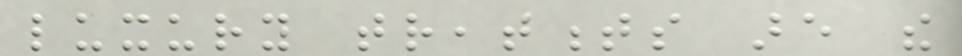luxury treatments are the
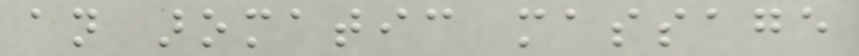an aromatic massage
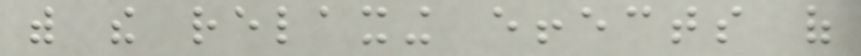with the relaxing effects of
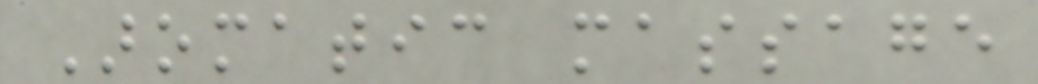Aromatic massage
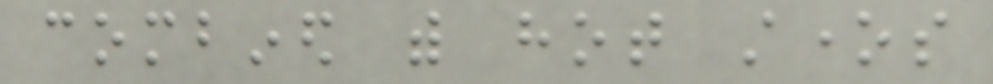combined with hot stones
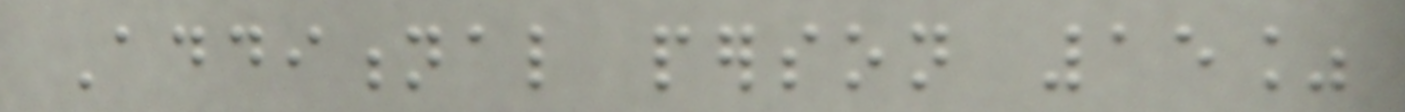Additional person 15%
